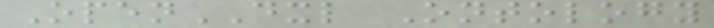OpenDXL Ontology
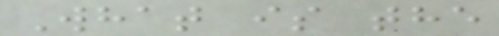What is the
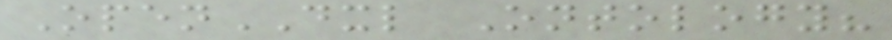OpenDXL Ontology?
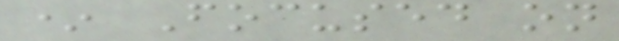* Focused on
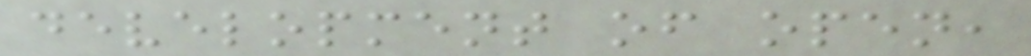development of open,
